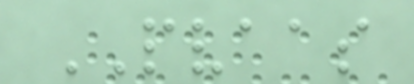PVAAS
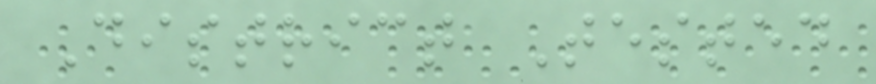District Tested
